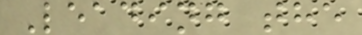Leading the
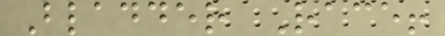Bladder Race!
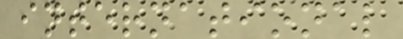international
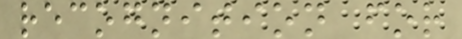recognition for
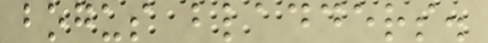bogus bladders.
